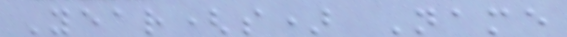Year(s) Name
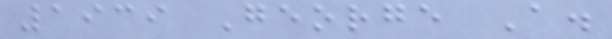1939 George A.
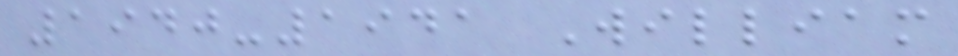1940-1941 William
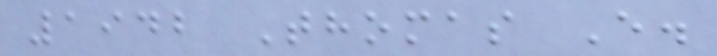1942 Thomas E.
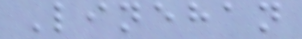Linehan
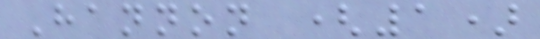Hannon (1)
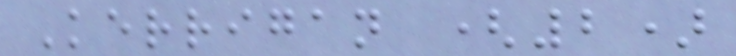Kerrigan (2)
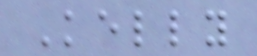Kelly
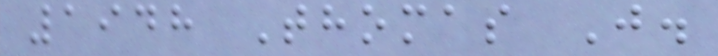1948 Thomas J.
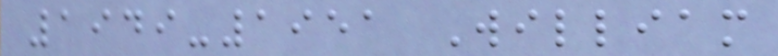1949-1951 William
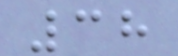38
